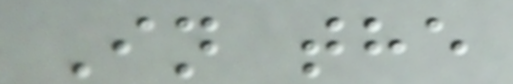In the
